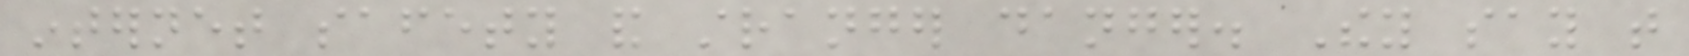internet safety and stranger danger. They say that
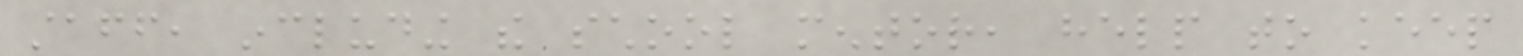staff, including the school mentor, help to keep
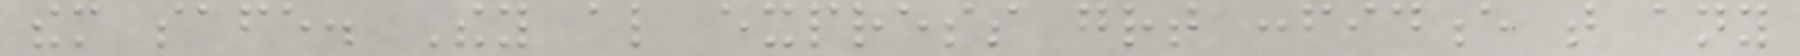them safe. They also express great confidence that any
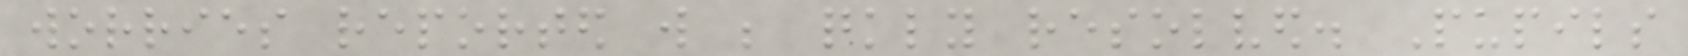worries reported will be quickly resolved. Pupils
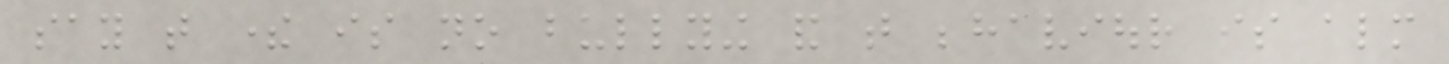say that there is no bullying and that behaviour is almost
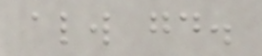always good.
